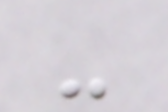-
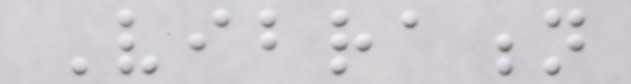Vibration
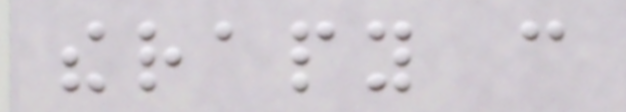therapy can
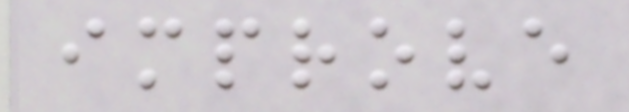improve
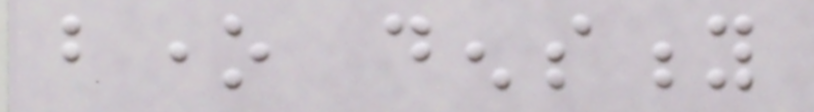bone density
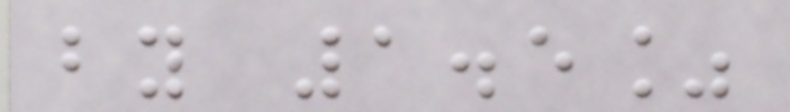by 1.5%
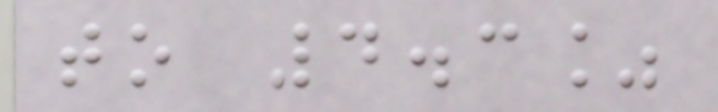to 4.3%
